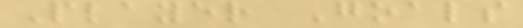Player Goals
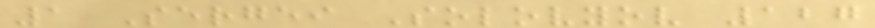1 Sergei Solovyov 127
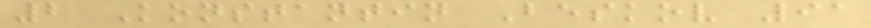2 Konstantin Beskov 91
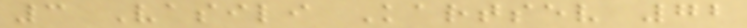3 Vasili Kartsev 72
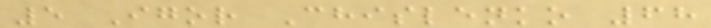5 Igor Chislenko 68
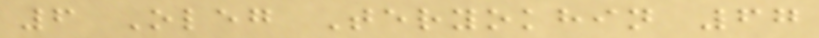6 Oleg Teryokhin 67
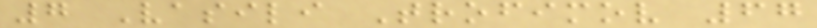7 Vasili Trofimov 67
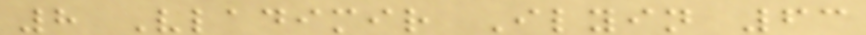8 Vladimir Ilyin 63
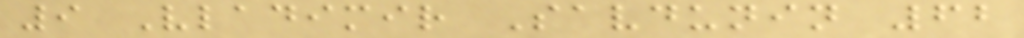9 Vladimir Savdunin 62
